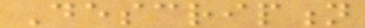Description
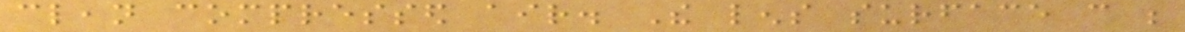clean compressed air. The lens surface can be
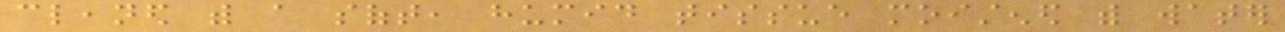cleaned with a soft, humid tissue moistened with water
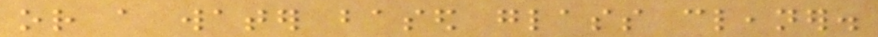or a water based glass cleaner.
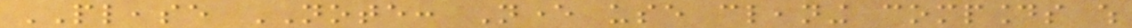PLEASE NOTE: Never use cleaning compounds which
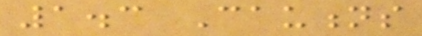1.3 Cautions
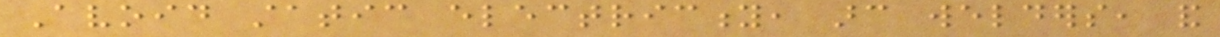Avoid static electricity, arc welders, and
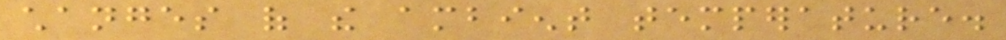changes of the ambient temperature.
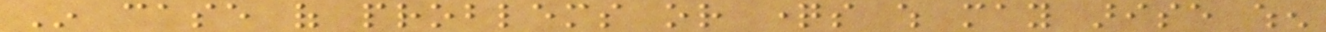In case of problems or questions which may arise when
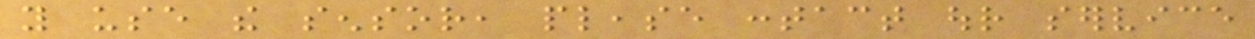you use the sensor, please contact our service
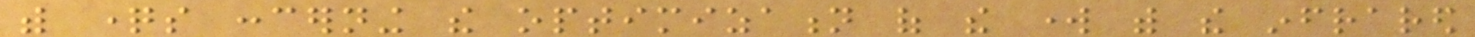with questions concerning the optimization of the work with the infrared
